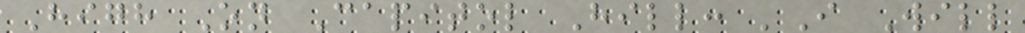High On Capitol Hill: 'I Will
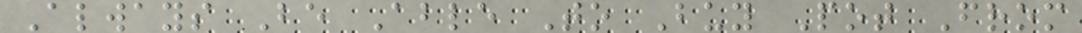Always Be Able To Buy Pot From
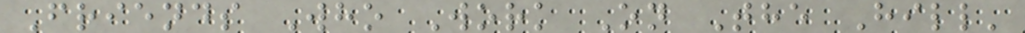Friends Who Work On The Hill'
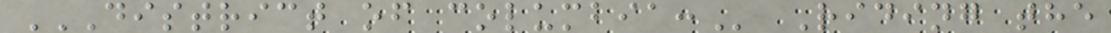DISTRICT OF COLUMBIA: Riding the
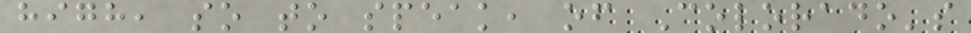high, so to speak, of Colorado's
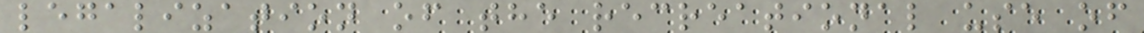legalization of the recreational use of
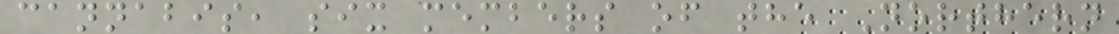cannabis, six members of the Northern
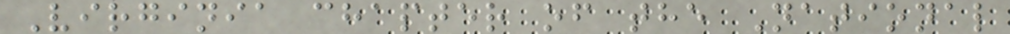Virginia chapter of the National
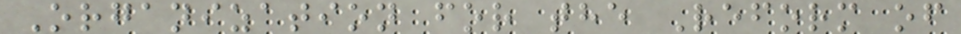Organization for the Reform of
